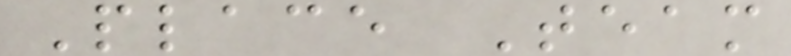Place Team
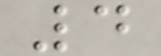4
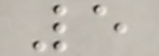5
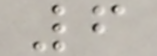6
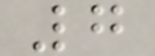7
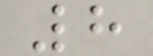8
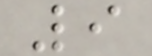9
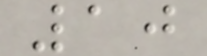10
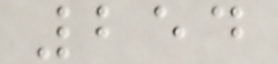254
